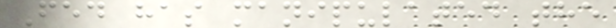Fed has manipulated the
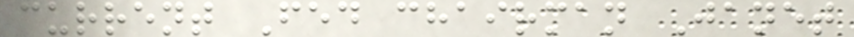current Fed chairman Janet
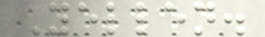Yellen.
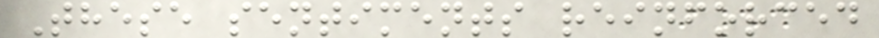These sentiments reinforced
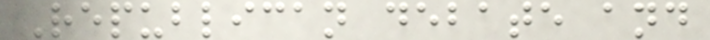Republican debate and
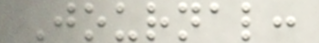Journal:
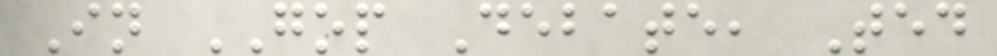In GOP Debate, Ted
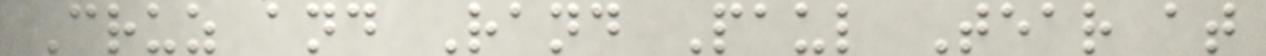Cruz and Rand Paul Tear at
